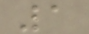1
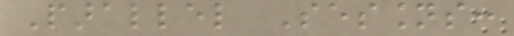Parallel Sessions:
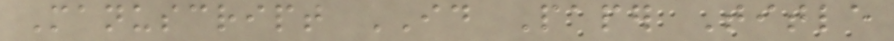Manuscript ID Paper Title
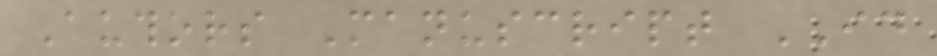Authors Manuscript ID
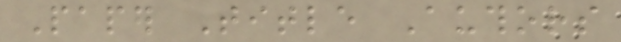Paper Title Authors
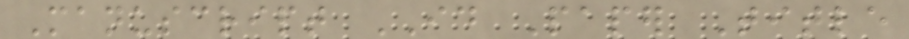Manuscript ID Paper Title
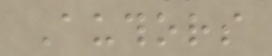Authors
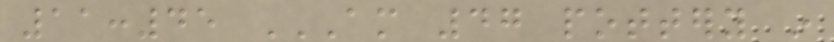11:45 AM 47 POTTERY IN
